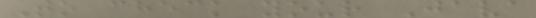To check your Java
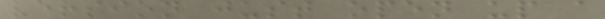version just open up a
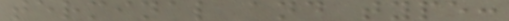terminal and type:
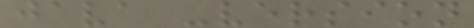java -version
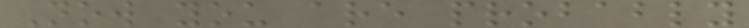Now you are probably
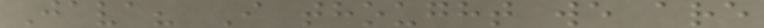Java? I thought we are
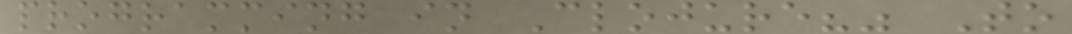programming in Clojure?" To
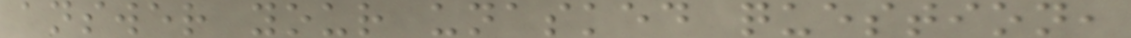answer your unasked question,
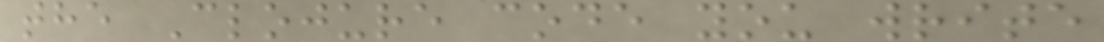the Clojure code you write
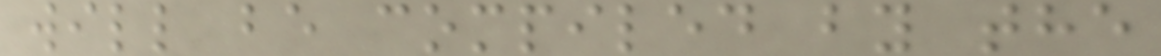will be compiled by the
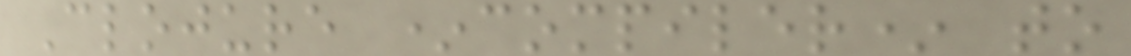Clojure *compiler* to
